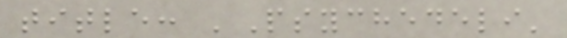title: 'Psychedeli'
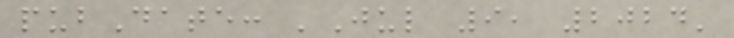pubDate: 'Jul 9, 2024'
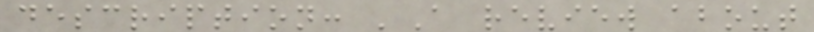description: 'A review about
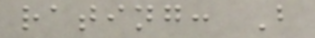rating: B
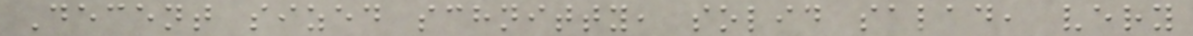Decent sized schnitty, solid salad, very
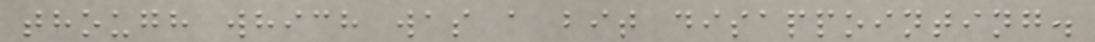though which was a bit disappointing.
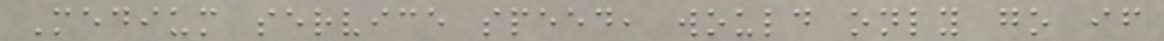Medium service speed, would only go if
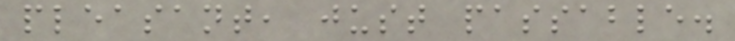pleasant, just passable.
